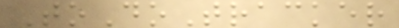ToDoTracker
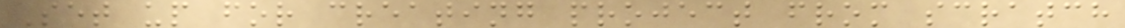Set up for creating project from scratch
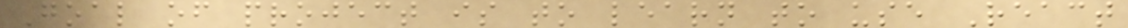Goal of project is to learn to use React
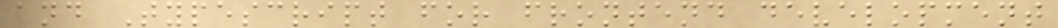and Typescript for frontend development
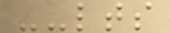--lts
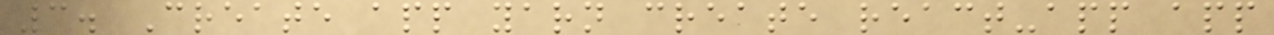3. Create app yarn create react-app app
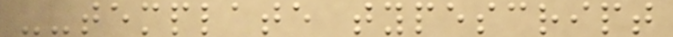--template typescript
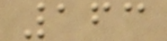163
